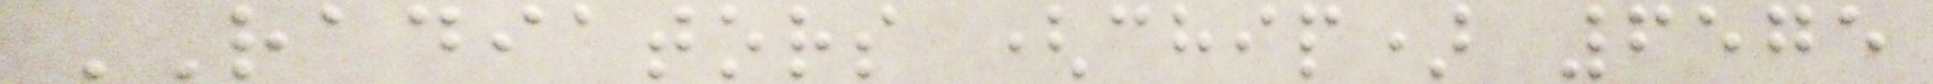RADIATORS (chip) 6575
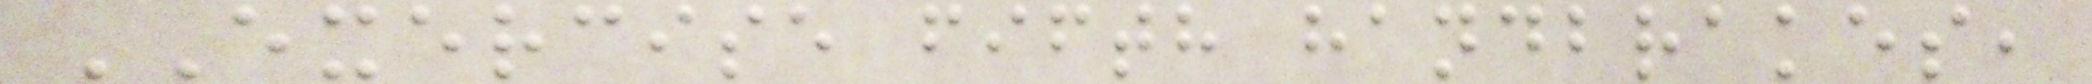EXERCISE fifth handbrakes,
